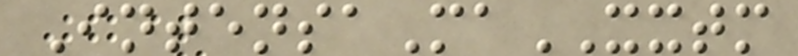IntensaMaXXTM
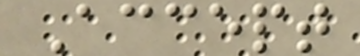Accept
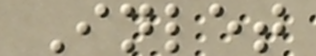Inlet
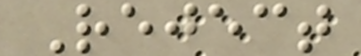Reject
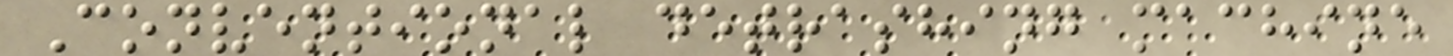Conventional detrashing machine
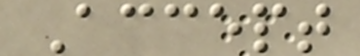Accept
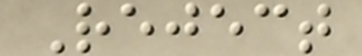Reject
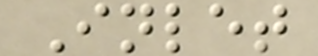Inlet
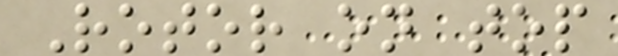Rotor on top
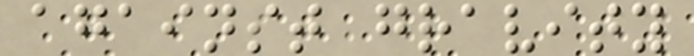against gravity
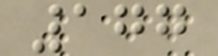177
